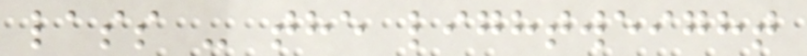lass - the lightweight
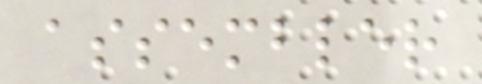assembler
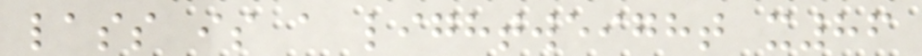lass is a lightweight x86
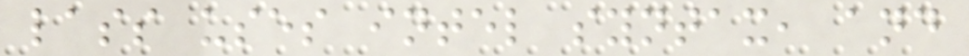lass uses intel syntax, and
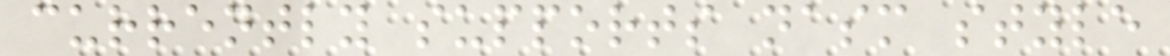currently supports nasm style
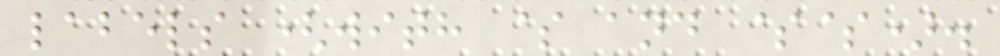labels (with $ and $$).
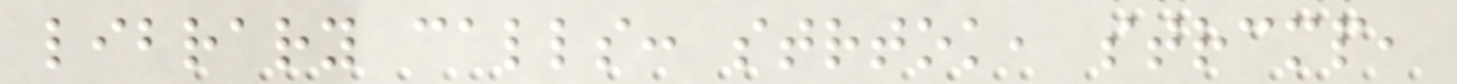library calls: strtok, strcmp,
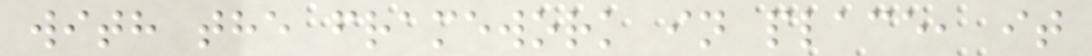with the framework in place, it
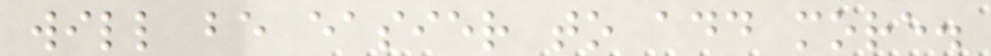will be easier to add more.
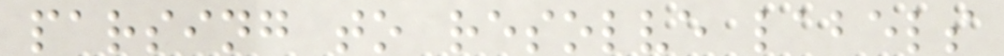parsing to resolve labels
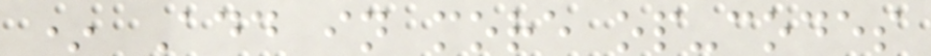* Add in more op-codes
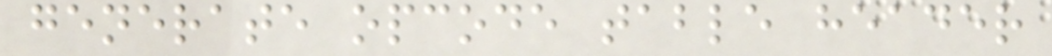generate opcode table header
